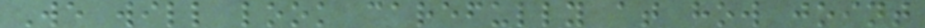We will look carefully at how joint
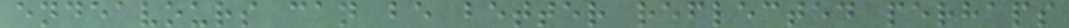endeavours can be better reflected perhaps
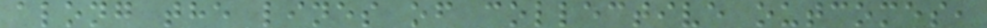along the lines of collective outcomes,
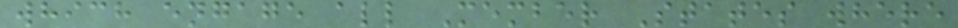which engage all Member States where
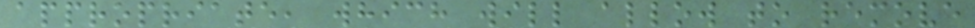appropriate, which will allow to remove
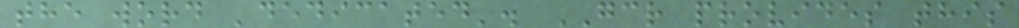the word 'dedicated'. GCR provides this
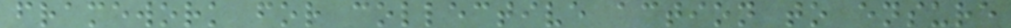framework for collective action to ensure
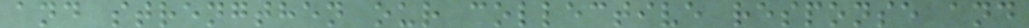and strengthen our collective response and
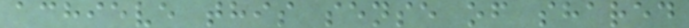achieve this sense of shared
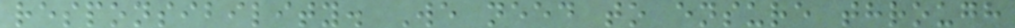responsibility. We need to ensure through
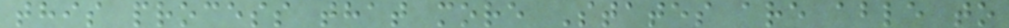this process that more States are able to
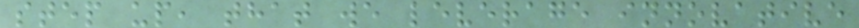step up, that we leverage innovative
